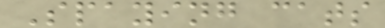Spaying cats
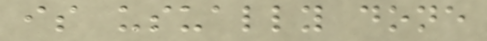is usually done
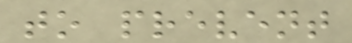to prevent
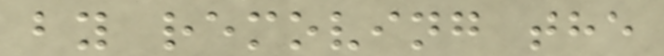by removing the
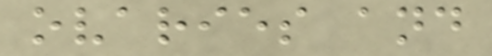ovaries and
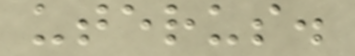uterus.
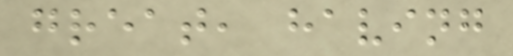great, having
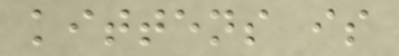kittens is
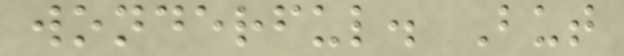wonderful. But
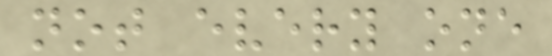not every one
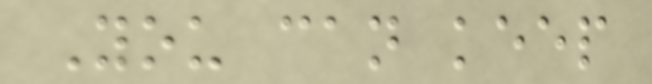You can keep
